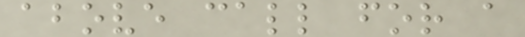above call for a
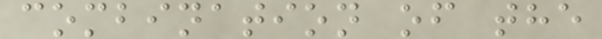combination of the
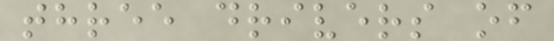three drivers of
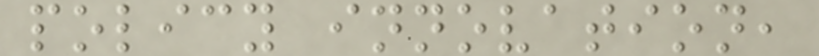policy innovation,
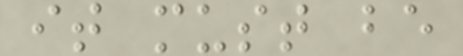it must be
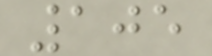105
